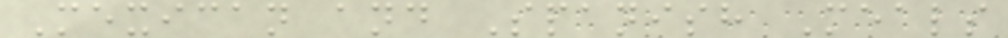Mexican and Spanish Meals
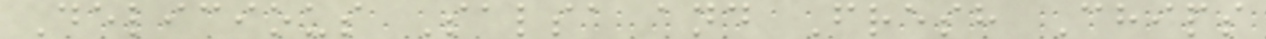Delicious Salsa and Fresh Chips
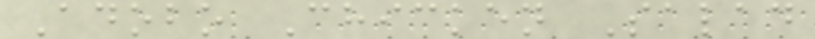Adobo Chicken Salad
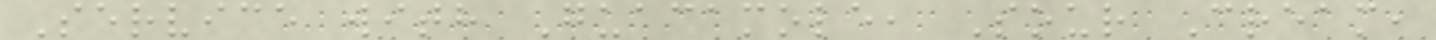Service with Guacamole, Sour Cream,
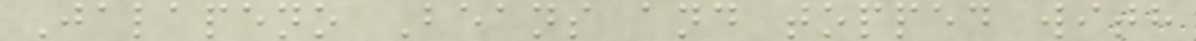Jalapeno Beans and topped with
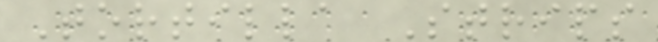Tortilla Strips
